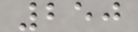250
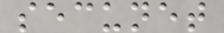secunet
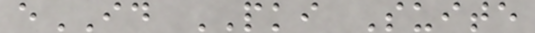eID PKI Suite
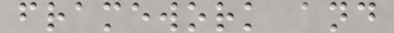framework and
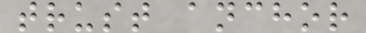trust anchor
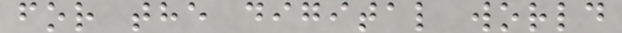for the digital world
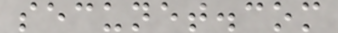secunet.com
